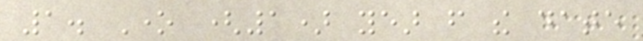1. One (1) year from the date
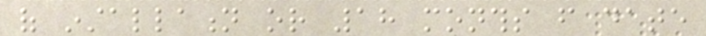of installation or 18 months from date
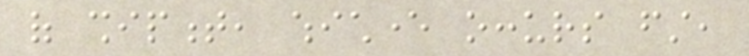of shipment, whichever occurs first,
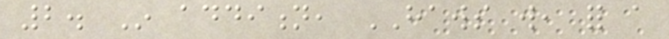2. In addition, HAWS will, for a
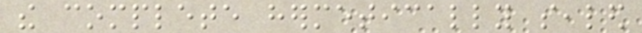the complete hermetically sealed
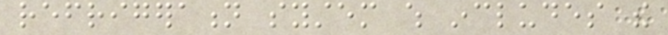refrigeration system which includes the
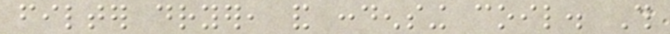filter dryer, and condensing coil. This
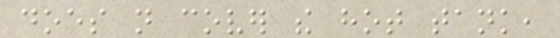does not cover the hot tank,
